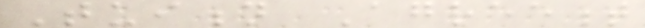Tuition Agreement
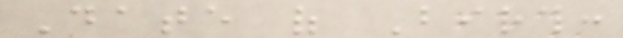Date of Birth:
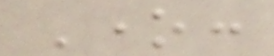One:
